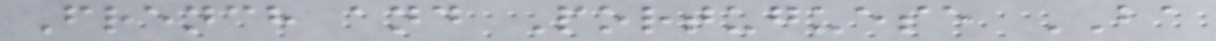French and Portuguese BA
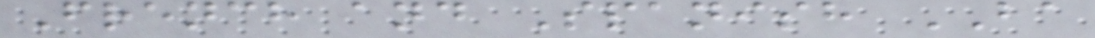French and Spanish BA
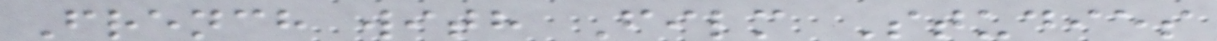French with Film Studies
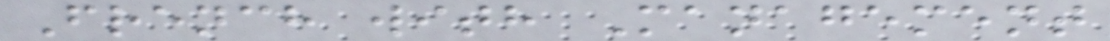French with Management
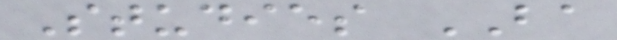Studies BA
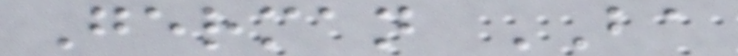German BA
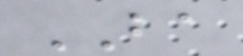BA
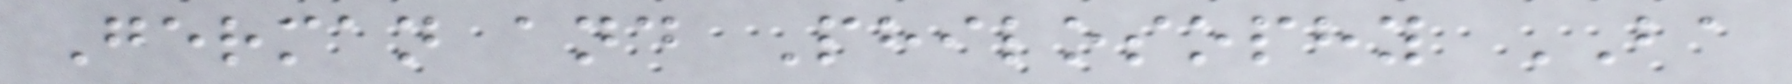German and Philosophy BA
